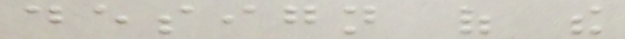design of the
